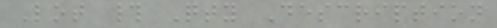Lot # Qty Description
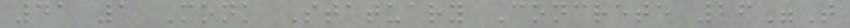41 1 Monk Statuary Concrete 26"T
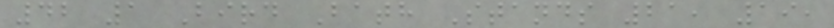42 1 Bird Bath Stands 21, 19,
